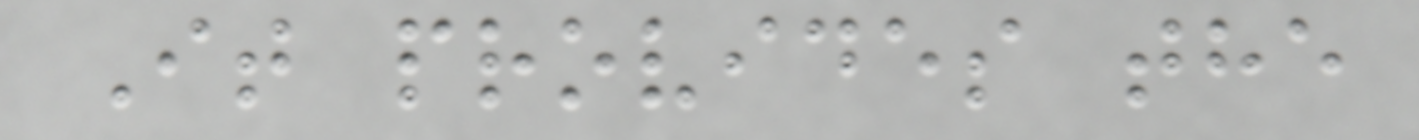It provides the
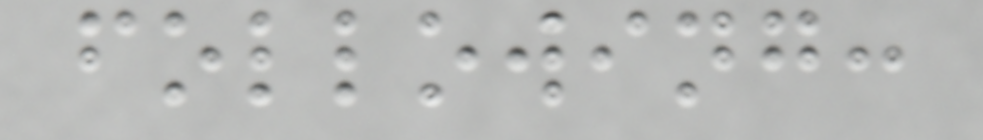following:
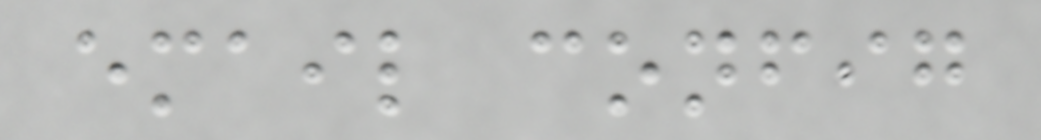email config
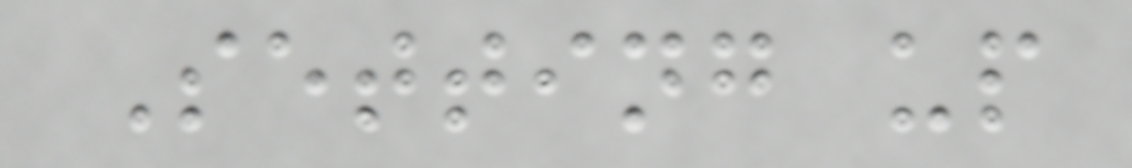Setting up
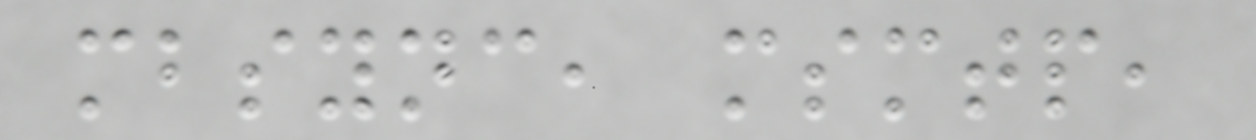mbsync, msmtp,
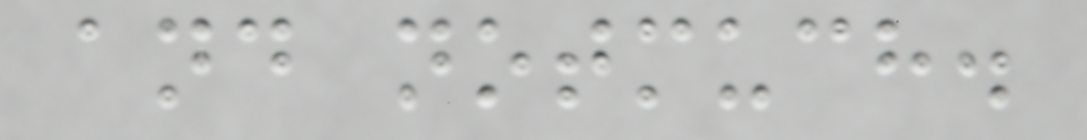and notmuch.
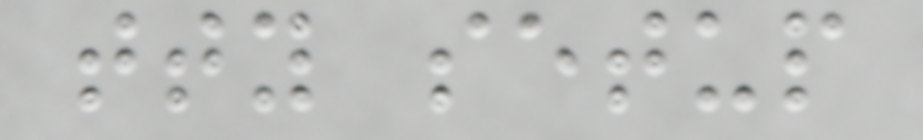tty setup
